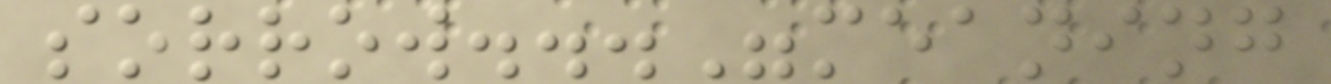sorrow..."meaning
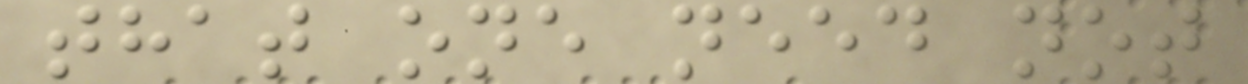that one need not
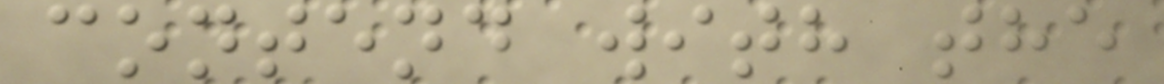contend with the
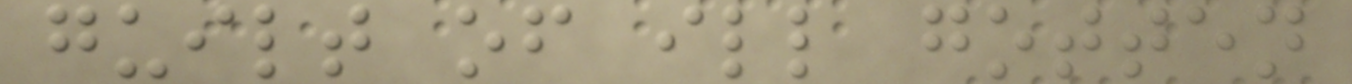guilt of ill gotten
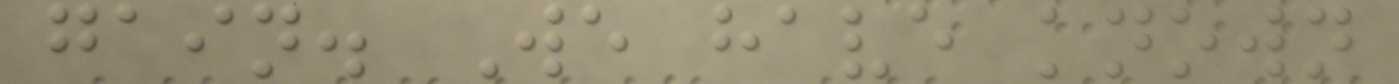gain. We have known
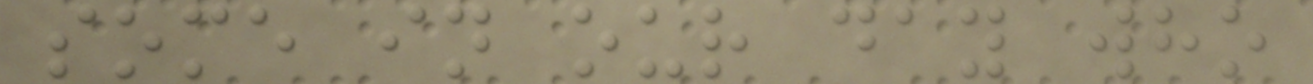some in our day who
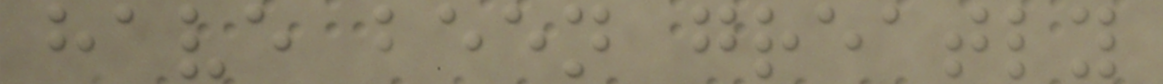have been greatly
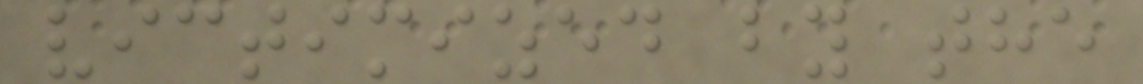victimized by the
